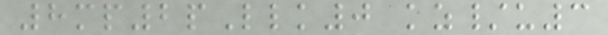8mp2pLlk0 kz/u3
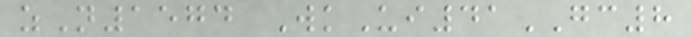zN1574 WkUi41GC8
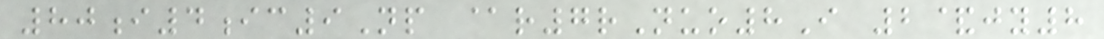80i4ic9Np @r7rNuo8I 2&jy8
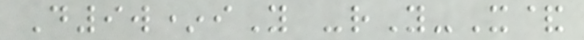D9w*iY -rY-X&
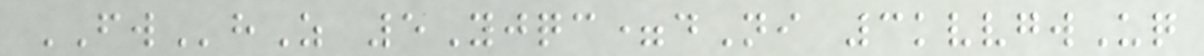FWhZ 5Yjqc=dNi 3kvvgwUq
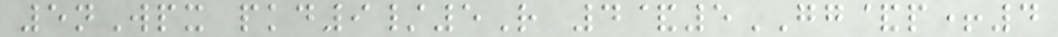5nWpx pkd9/5R 4&5GG&p+4
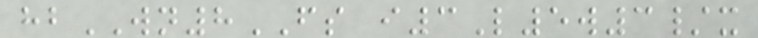hbWN8FS i3L5w3/x
